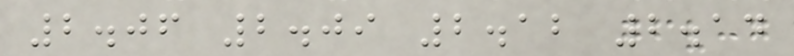2.06 2.09 2.12 2.14
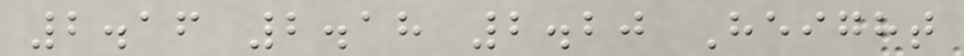2.16 2.18 2.20 Height
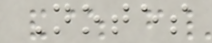Notes
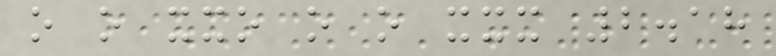o o xxo o o xxx 2.18
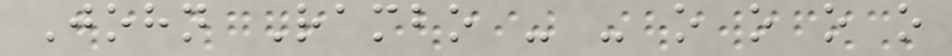John Rambo - - o o o o
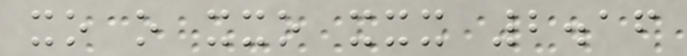xo o xxo xxx 2.16
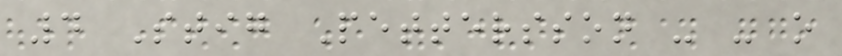4 Stig Pettersson - - o
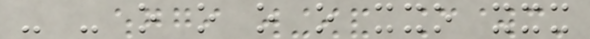- - o o o o xxo xxx
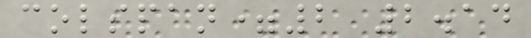colspan=2 2.14
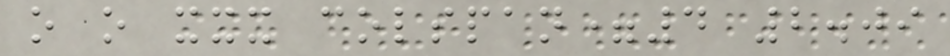o o xxx colspan=4 2.09
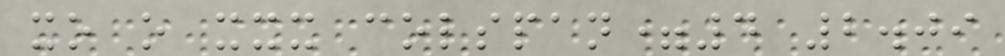xo o xxx colspan=4 2.09
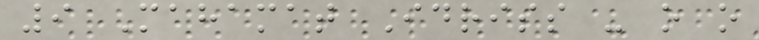9 Mahamat Idriss - o o
